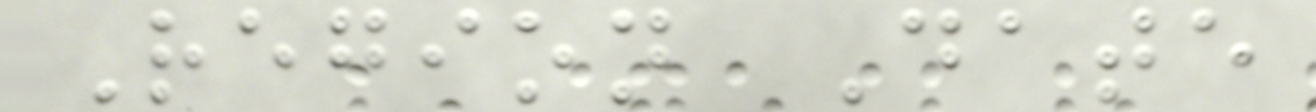Region Date
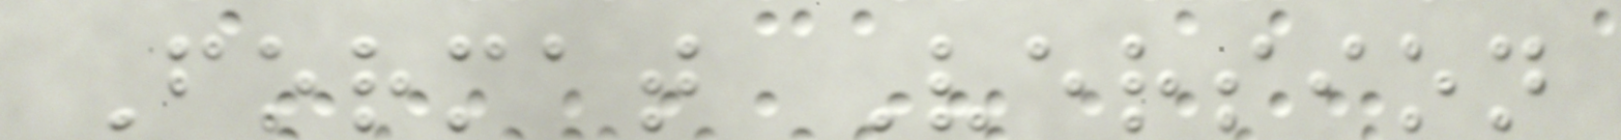Format Version
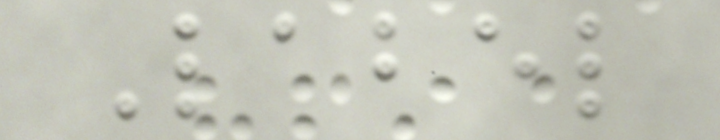Label
